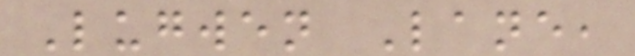Lugwen Lane,
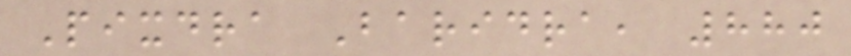Pixdra Baridra, 880
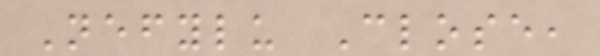Nefylu Close,
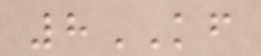8KF
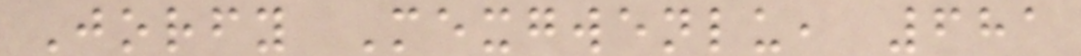Jorfy Mexgwenlu, 681
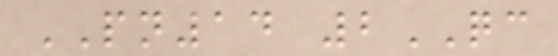PN14 2QC
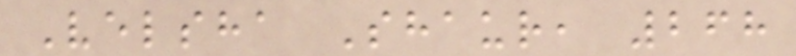Velsha Shaur, 268
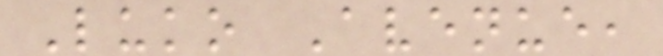Luko Avenue,
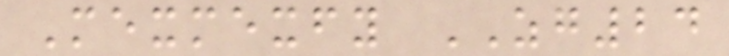Mexmexfy ZG24
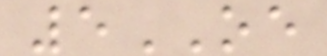5OE
